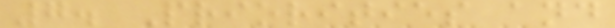7. Priorities and
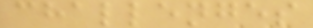challenges
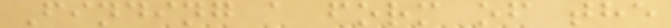Finding a form of the
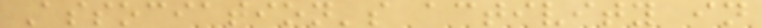Association's activity in
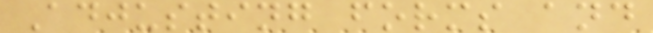Adjusting forms and
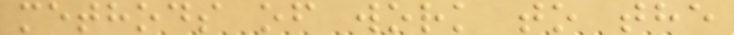methods of work to the
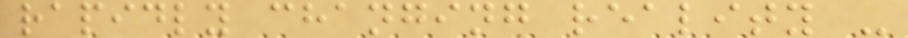rapidly changing reality -
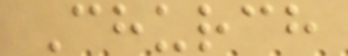Church
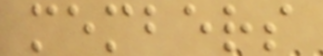members
